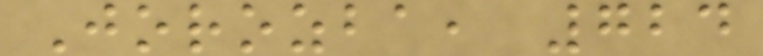Jorozba, 724
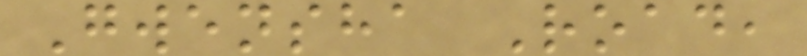Gwensha Road,
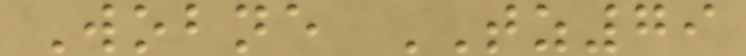Wobne TZ79
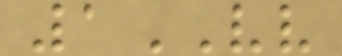1VV
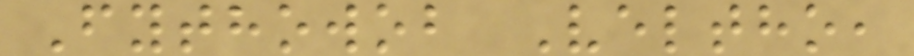Fythowob Veltho,
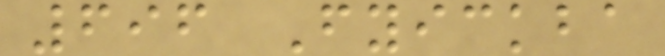696 Fyickba
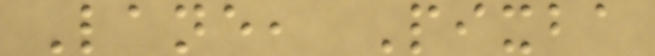Lane, Pixba
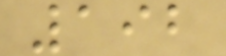192
